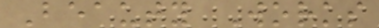Beauty Works
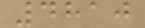4810
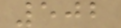502
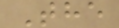The
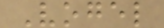Vogel
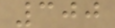300
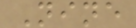Nine
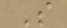S
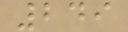249
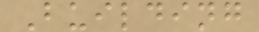Building
